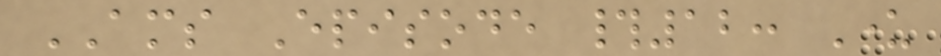AMS Episode #12: Under
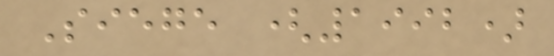Siege (1992)
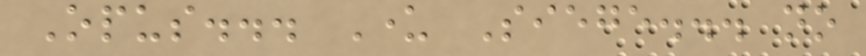Opus... Under Siege... no
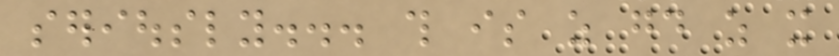seriously... this is as good as it
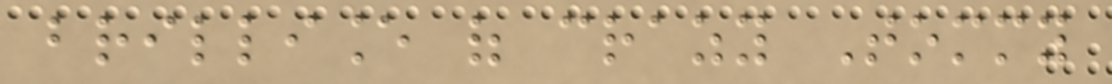brilliance of crazy Tommy
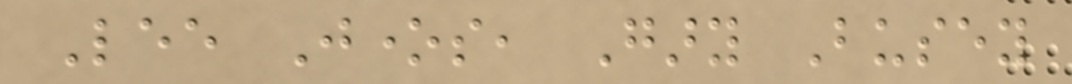Lee Jones, Gary Busey
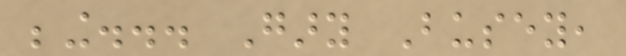being... Gary Busey,
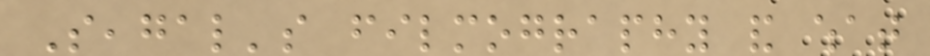Seagal's filmography and what
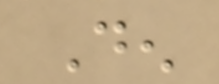Den
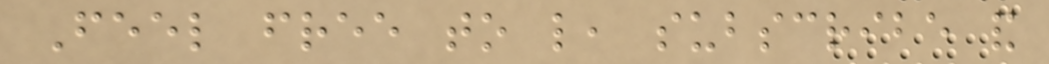Feel free to like, subscribe and
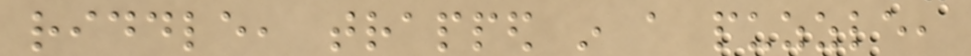riddle, trapped in a puzzle,
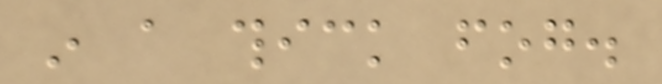in a thick fog.
